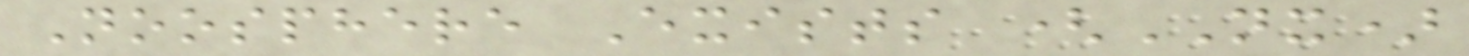Noosphere Exists (NX)
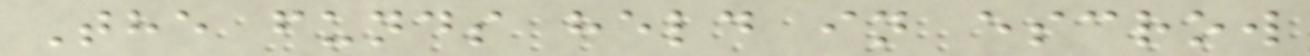The funds held in escrow
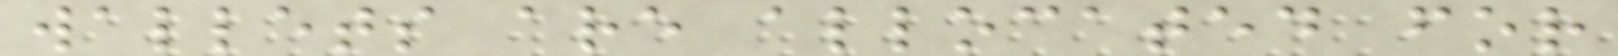wallets are allocated for
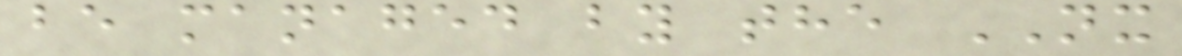be managed by the NX
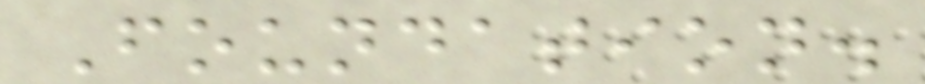Foundation.
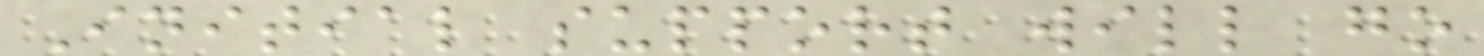Initial support will go
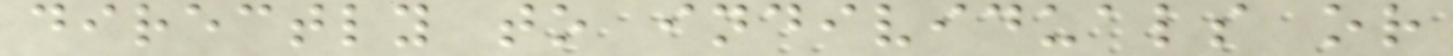directly to individuals or
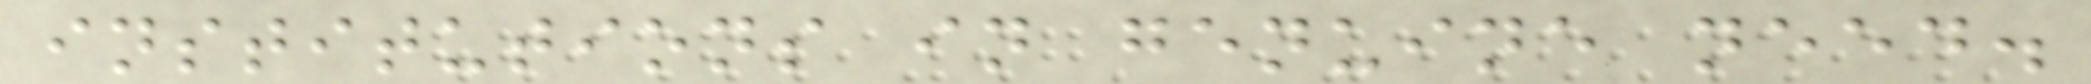institutions in genuine need.
